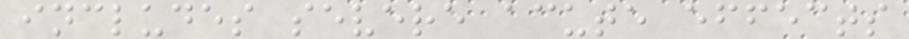includes severe acute effects
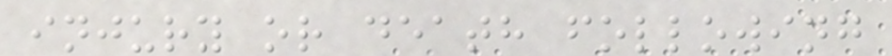injury or death following
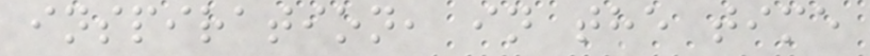inspiration, in the time
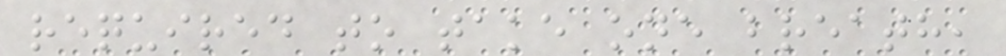required to take one breath,
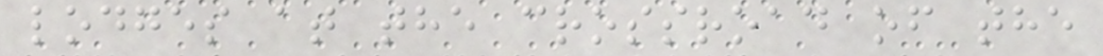lodges at the crossroad of the
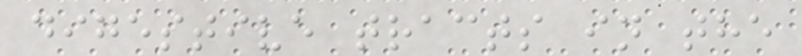digestive tracts in the
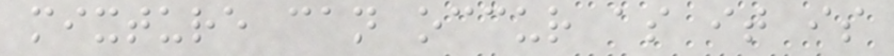mixture can occur as it is
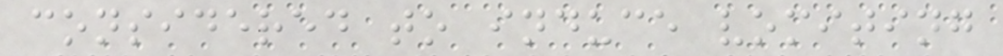considered to induce vomiting
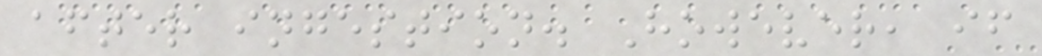after ingestion. However, if
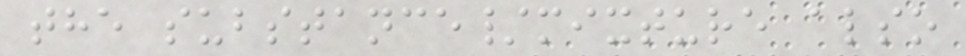the substance/mixture also
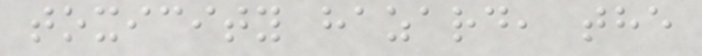toxicity hazard, the
